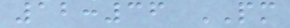12:36 PM
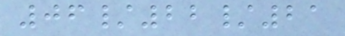06/22/21
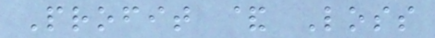Profit & Loss
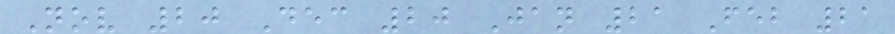Nov 20 Dec 20 Jan 21 Feb 21
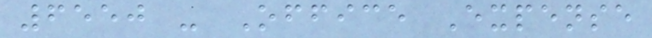6550 - Office Expense
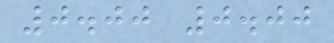0.00 0.00
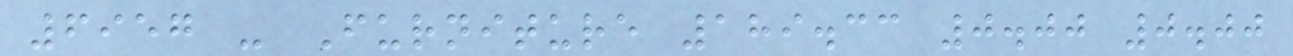6957 - Furniture 189.33 0.00 0.00
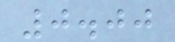0.00
